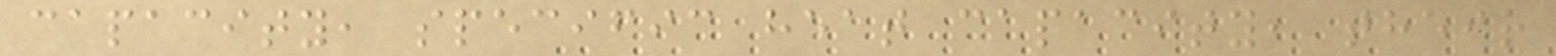capacity, specific heat capacity, their
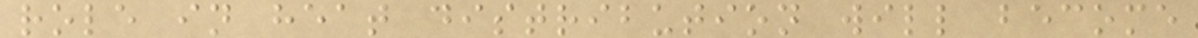role in heat distribution will become
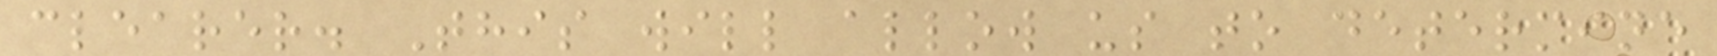clearer. This will allow us to determine
